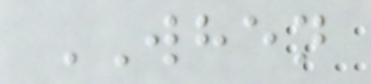WHEN
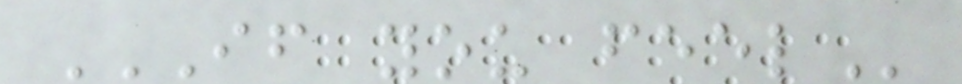IF YOU FEEL
